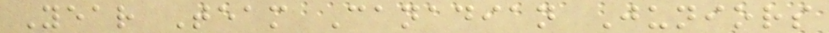Year Team Canadian Juniors
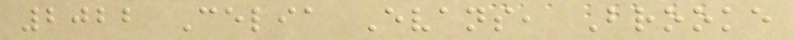2022 Celia Evans, Brooke
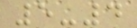5-4
